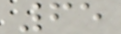65
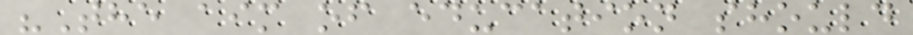"The aim of education should
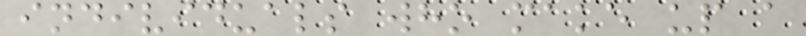individuals who make up a
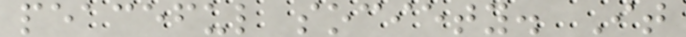peaceful society. It
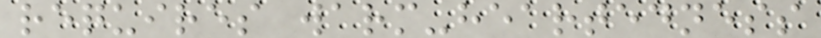requires warm-heartedness
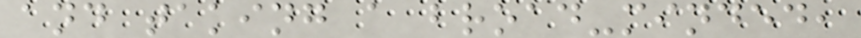and taking a broad-minded,
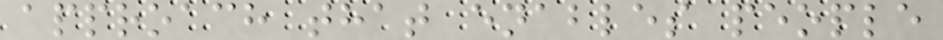approach that enables people
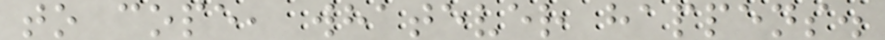to cope, whatever happens.
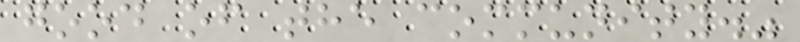good of the community."
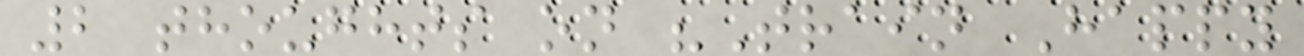2 thoughts on "Train Happy
